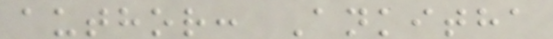author: Ankitha
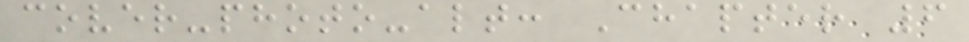cover-photo-alt: Chapter 6
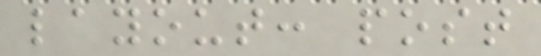layout: post
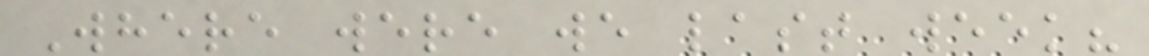Where were we last week?
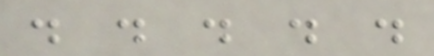. . . . .
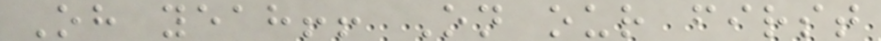Oh yeah!! On our first
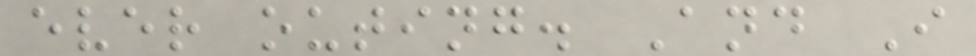ever outing. And I
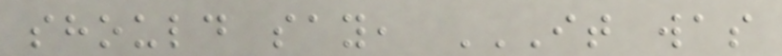should say, IT WAS
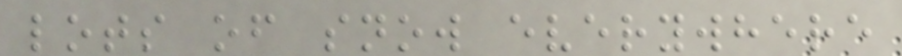lots of snow everywhere
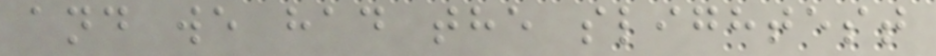and we had the slightest
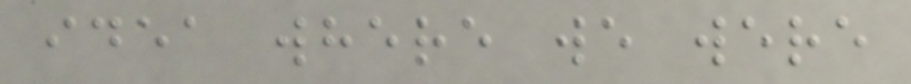idea where we were
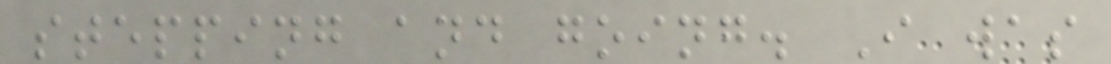stepping and going. I was
